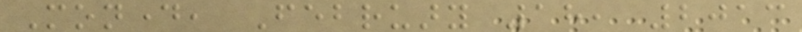Monday, February 18, 2013
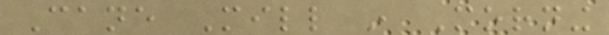Cane Mill in Morning
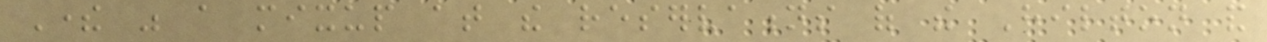There was a mixup at the reservations of the Hilton and
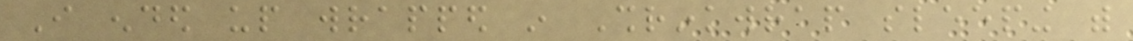I ended up wrapped in Shrinkwrap sleeping with
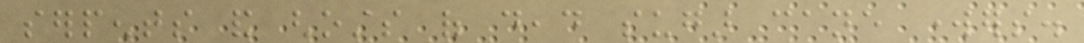serpents and ghosts of dead sugar cane workers.
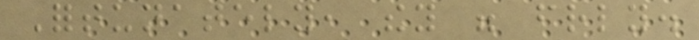Fortunately, they were friendly.
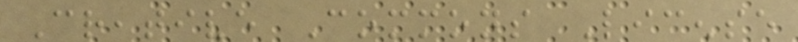Creative Commons License
